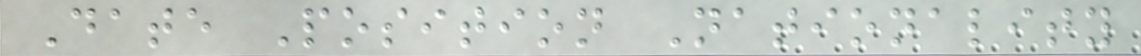Date Position Nationality
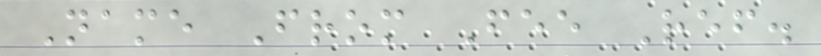Name From Fee Ref.
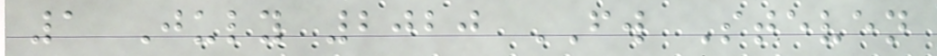1 July 2020 FW Steven
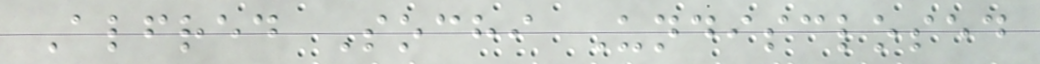Alfred Sochi Undisclosed
